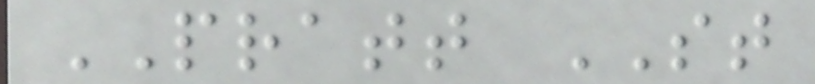PRATT ST
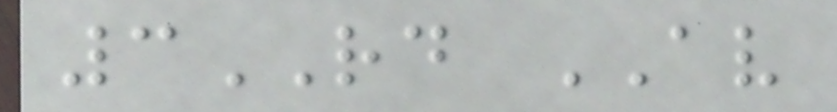3RD AV
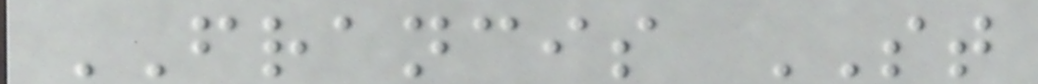FRANCIS ST
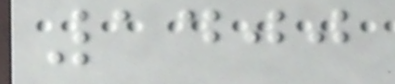1400
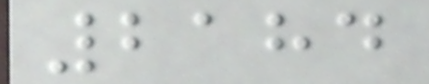2184
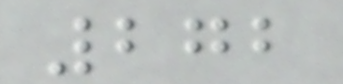272
